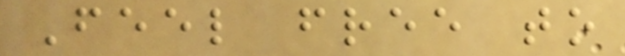Feel free to
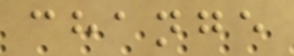change
